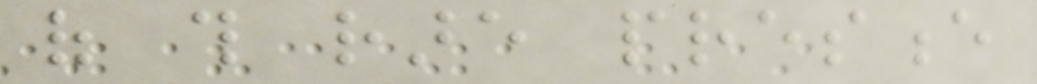of this rare presence
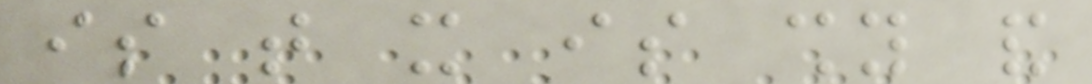is that it is shy and
